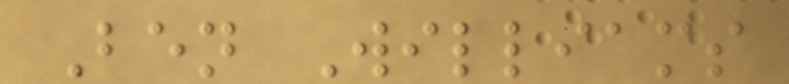Ben Williams
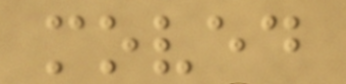moved
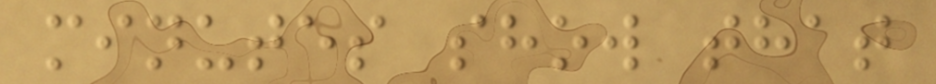minutes show that
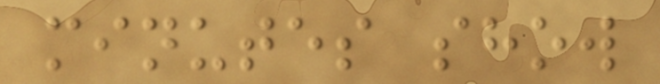minutes show
